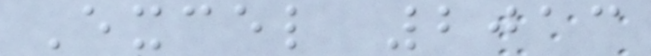Excel 2013
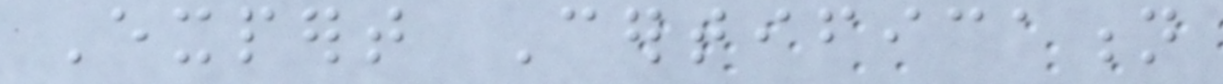Expert Certification
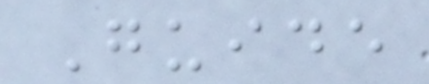Guide
